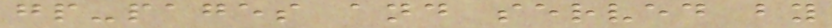gp-pages and served by
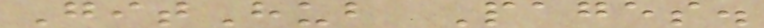GitHub Pages.
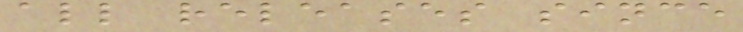all releases since
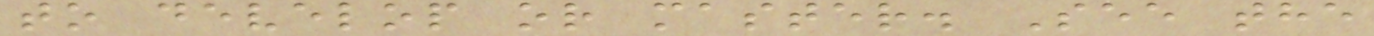to develop or master. See the
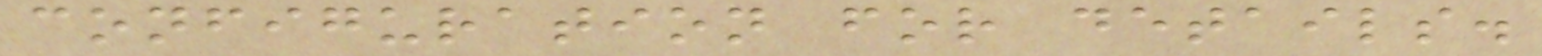configuration for details.
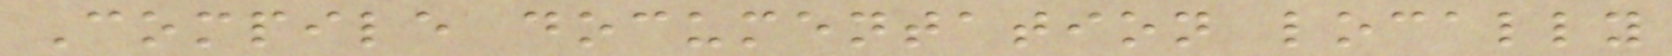Compile documentation locally
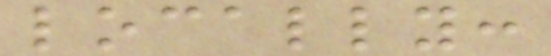locally:
